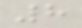8
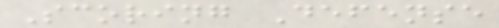Scoring Defense
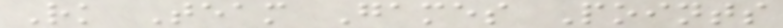Rk Team Games Points
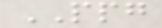PPG
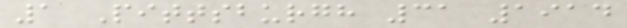1 Pittsburgh 31 1914
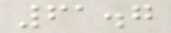61.7
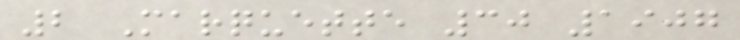2 Marquette 30 1907
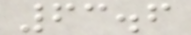63.6
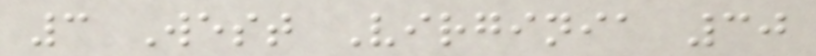3 West Virginia 30
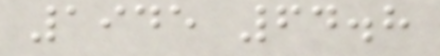1945 64.8
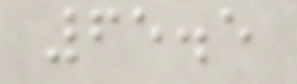65.5
